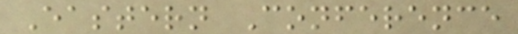Eastern Conference
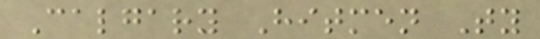Calgary Hitmen Ty
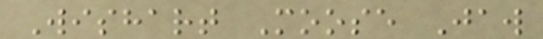Wishart Moose Jaw
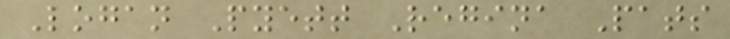Logan Pyett Regina Pats
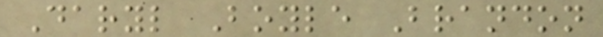Daryl Boyle Brandon
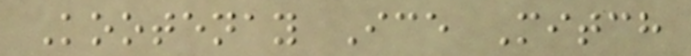Kootenay Ice Mitch
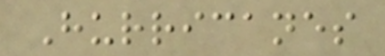Hurricanes
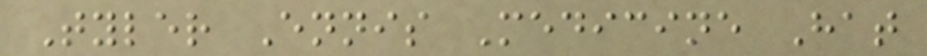Tyler Ennis Medicine Hat
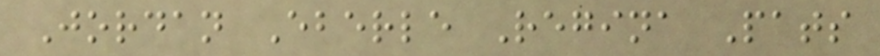Jordan Eberle Regina Pats
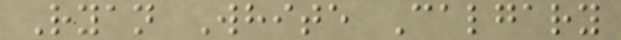Ryan White Calgary
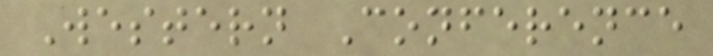Western Conference
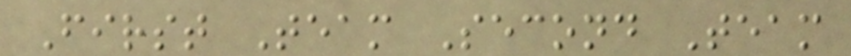First Team Second Team
